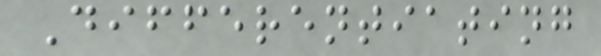Differentiating
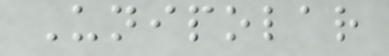Unipolar
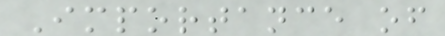Importance of
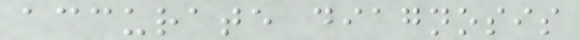accurate diagnosis
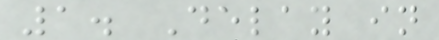1. Delay in
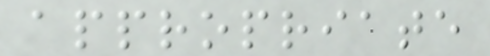appropriate
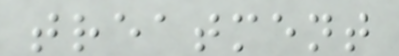treatment
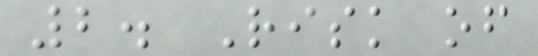2. Risk of
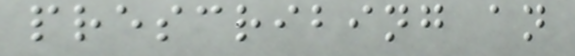prescribing an
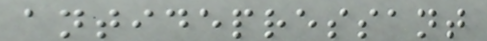antidepressant
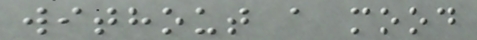without a mood
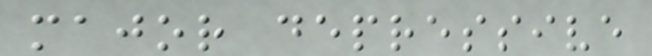major depressive
